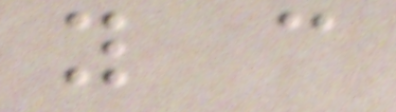you can
